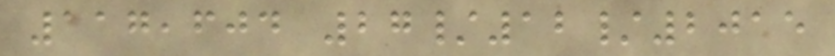117,604 27/12/2015
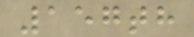157th
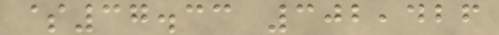$37.33 302,426
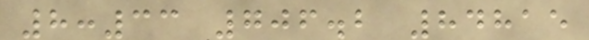8:33 706.2 84815
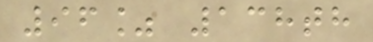96% 138th
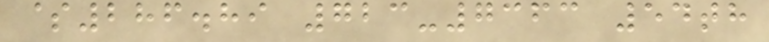$286.89 723-7363 54th
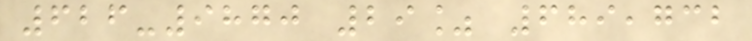626-9870 29% 689,732
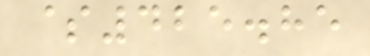$425.85
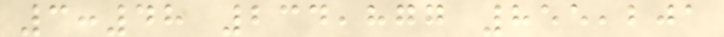3:48 234,877 855,201
